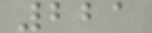221
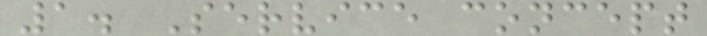1. Service concept
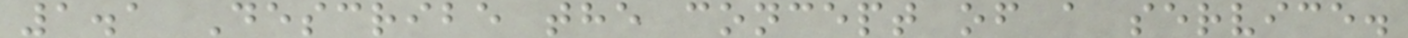1.1 Describe the concept of a service.
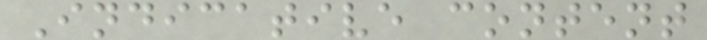Indicative content
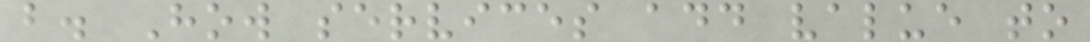b. How services add value to
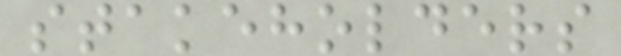stakeholders
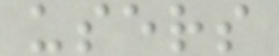users
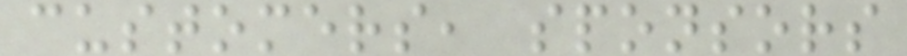customers, sponsors
